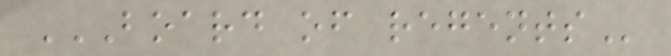BOARD OF REGENTS
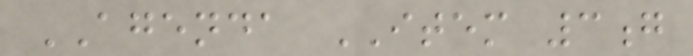AGENDA ITEM 3g
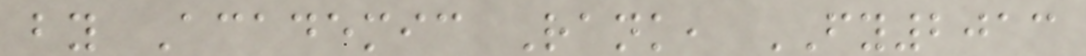by Academic Rank, FY2013
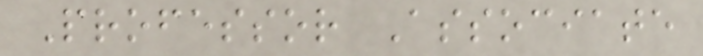Professor Associate
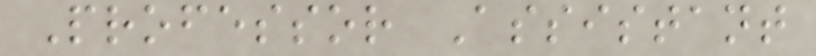Professor Assistant
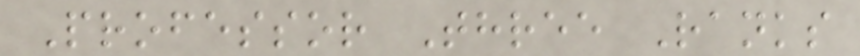Professor Three Ranks
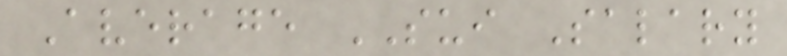Average SUI Salary
